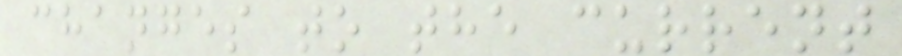changes to the current
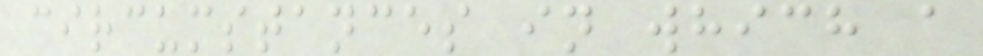circumstances in which a
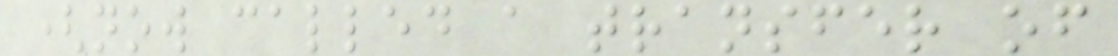(now called a transfer of
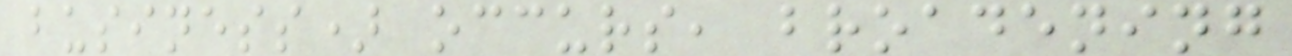business) occurs, broadening
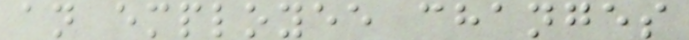an employee changes
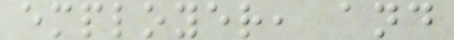employer, and
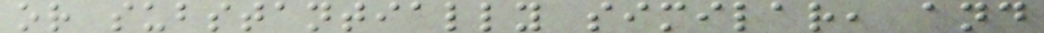or substantially similar, and
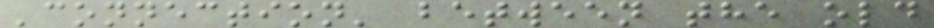'connection' between the old
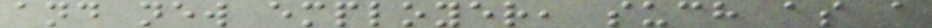and new employer, such as a
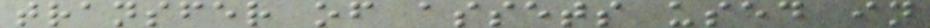transfer of assets used in
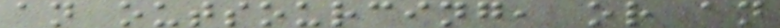an outsourcing, or an
